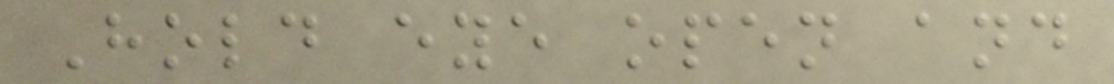Hold eye open and
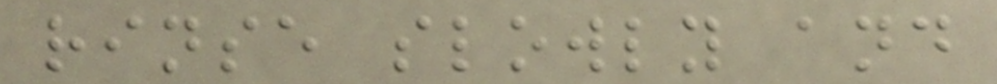rinse slowly and
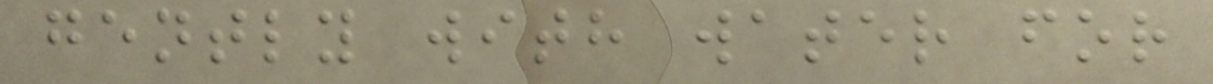gently with water for
